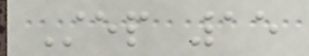Step 15
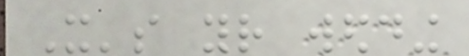It's your wedding
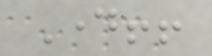Day!!
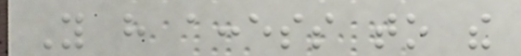You have access to the
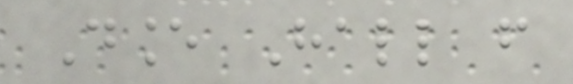Dance Hall from
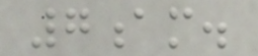7am.
